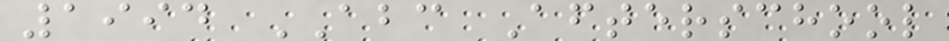1994 ABC Afterschool
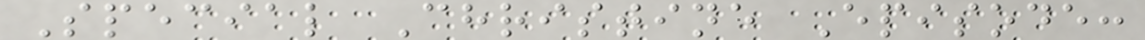Special Christine Episode:
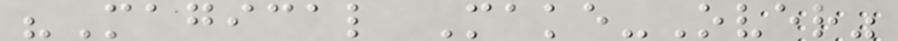"Magical Make-Over"
